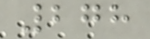278
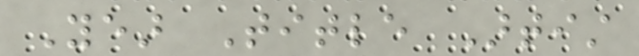Year Title Artist
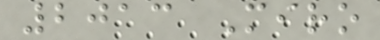2013 Miro
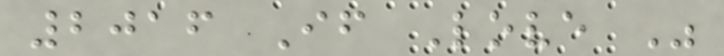2016 If Love Was
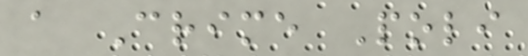a Crime Poli
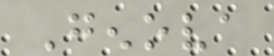Genova
